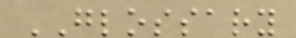GLOSSARY
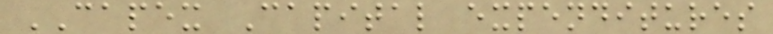CAPEX Capital expenditures
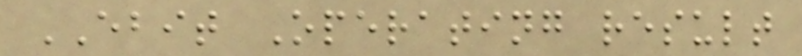EBIT Operating result
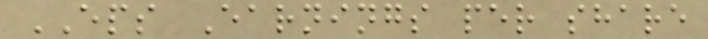EPS Earnings per share
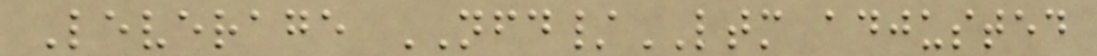Leverage NFD/LTM adjusted
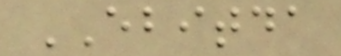EBITDA
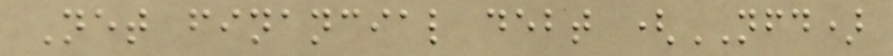Net financial debt (NFD)
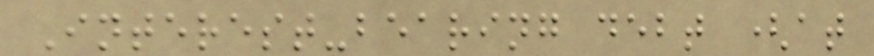Interest-bearing debt (at
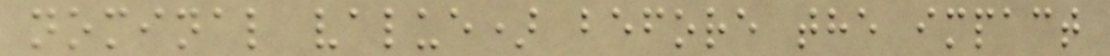nominal value) before the impact
